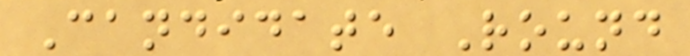Candidate Round
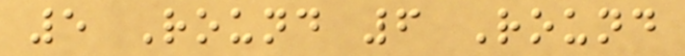5 Round 6 Round
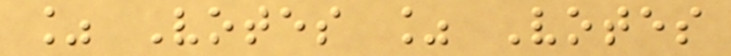% Votes % Votes
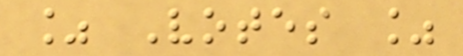% Votes %
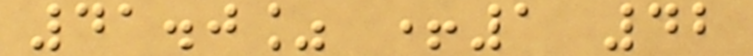41.0% +1 42
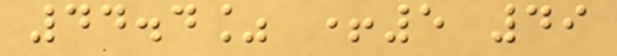44.4% +5 49
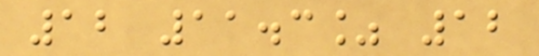12 11.3% 12
